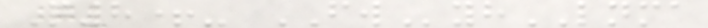Q8+- FWyhLNMA
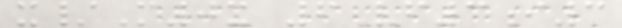x/M0x 6Vf3i3
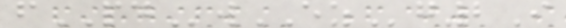fPDwEZg2I
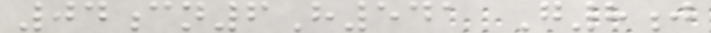04cn6H541 G8j
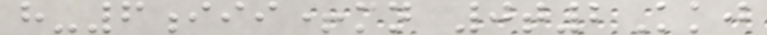h-6iii+mn 0t2Kkj
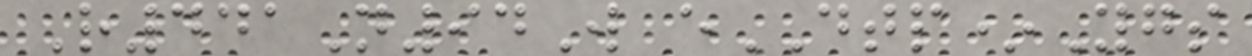R441N94W eDTP*Ygs
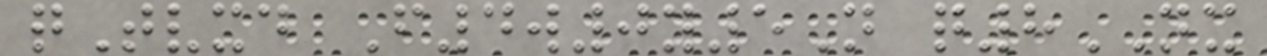qTvxd F4w0y5N q8NX
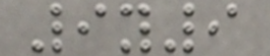9y9
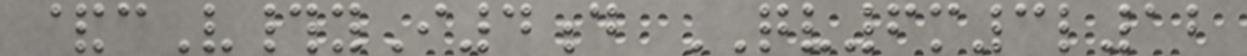&cV#yI4d QV6m3l12
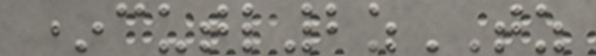*cutl2zTZ
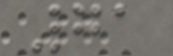71
